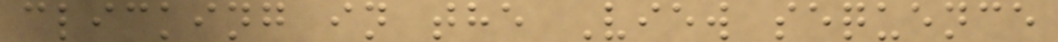clicking in the View sequence
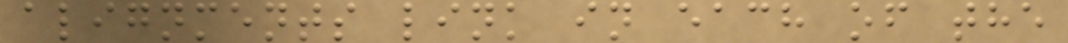alignments link in each of the
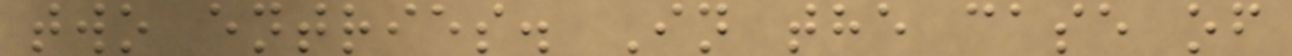two entries. In the case of
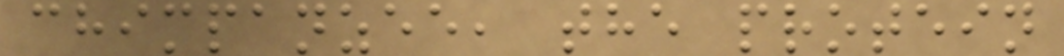chimpanzee, the protein
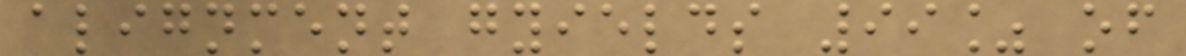alignment gyields 99% of
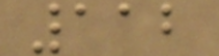112
